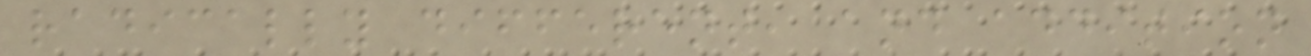radically different, and addition
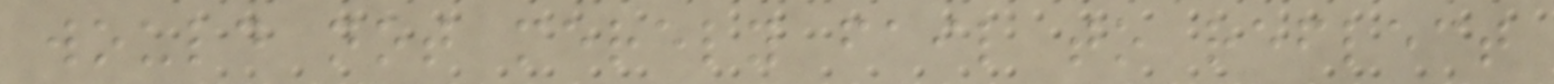would not merely fail to reflect
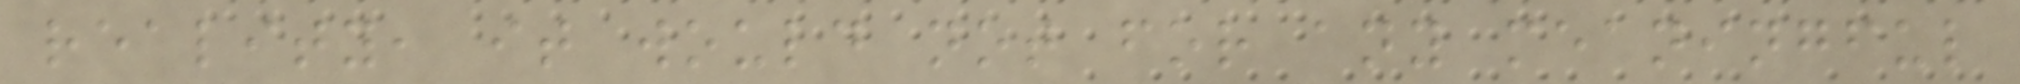reality, it would not for any meaningful
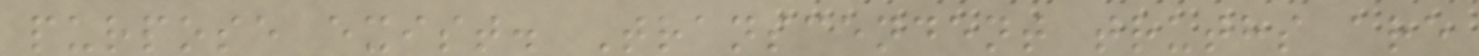purpose exist. Transcendent truths are
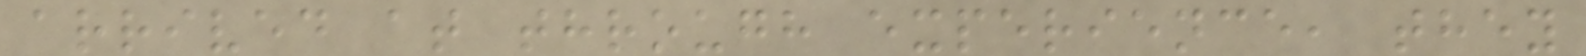arrived at through experience, they
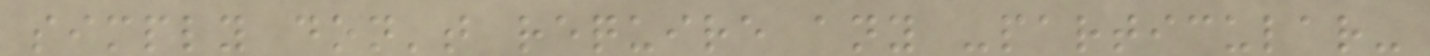simply don't require any -particular-
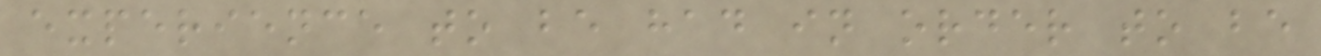experience to be had in order to be
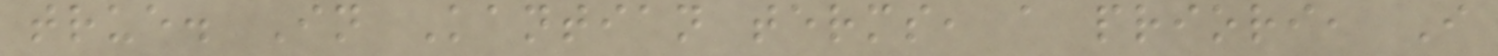true. In Kantian terms, a priori, I
